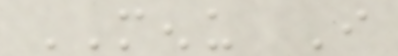MENU I
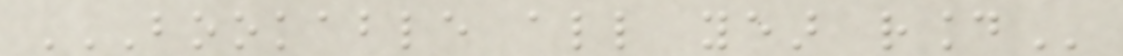BOOKABLE ALL YEAR ROUND
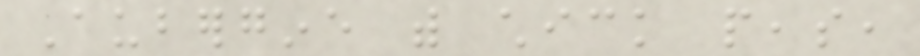Aubergine with chick peas,
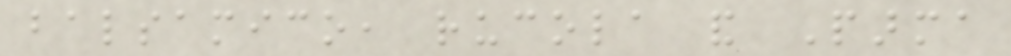balsamico, rucola and Parma
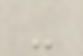-
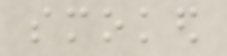smoked
